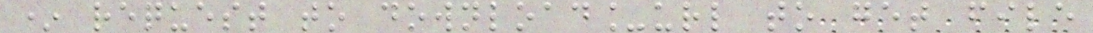* request to download_url to get file
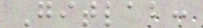Gitlab:
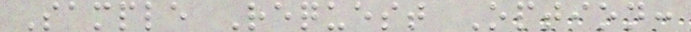Sample Request Option:
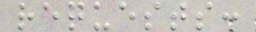requests:
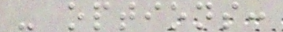- options:
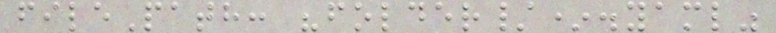filePath: "folder/*.yaml"
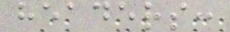headers:
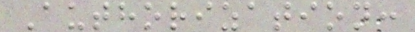Authorization:
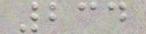234
